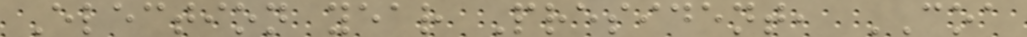Election year President, COA
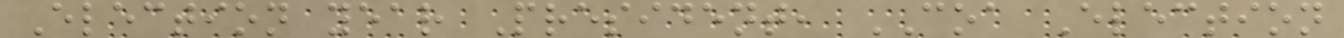Election year President, COA Election
